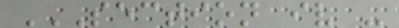SECTION IV -
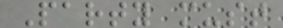Party must
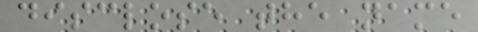disclose the name
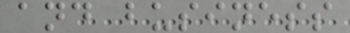and business
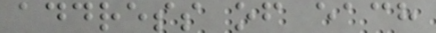address of each
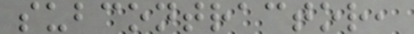subcontractor,
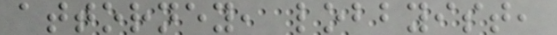attorney, lobbyist,
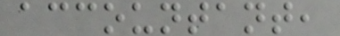accountant,
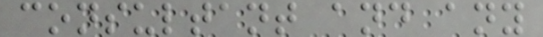consultant and any
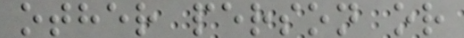other person or
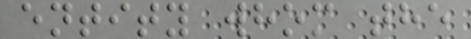entity whom the
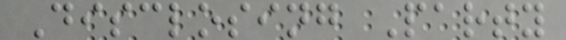Disclosing Party
